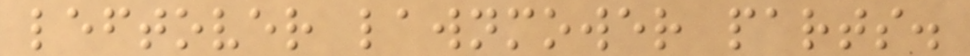leftover lawnmower parts.
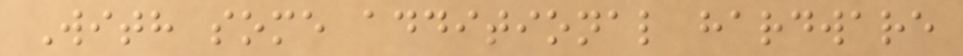With some additional hardware
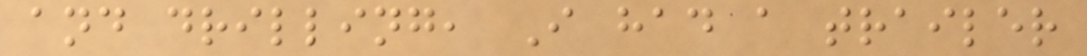and drilling, I had a trailer
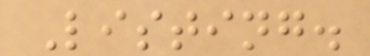Listing.
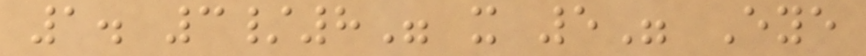1. 3/8" x 5" Eye
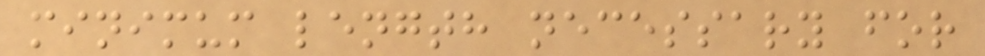minimum length necessary for
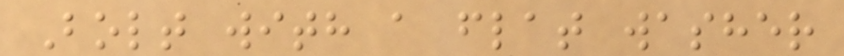Bolt with a flat washer
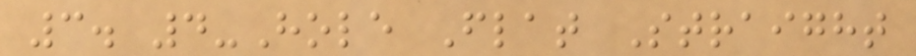3. 4-Hole Flat Straight
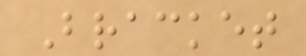Bracket
